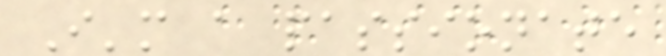I'm a passionate
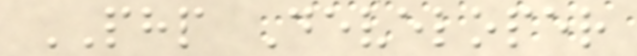PHP Developer
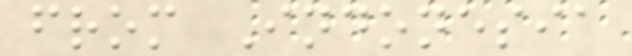from Indonesia
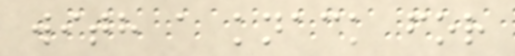with a knack for
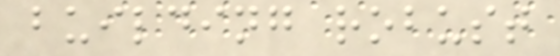building robust
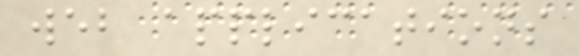web applications
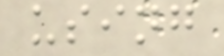using
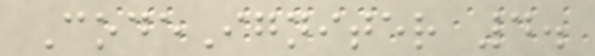CodeIgniter 4.
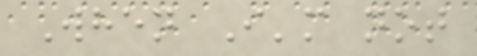When I'm not
